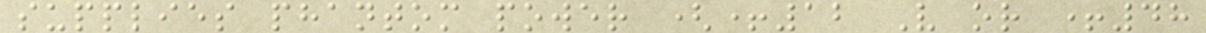supplies phantom power (+12 V or +48
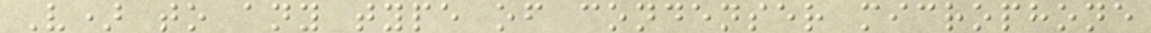V) to any type of condenser microphone
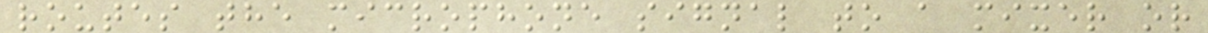routes the microphone signal to a mixer or
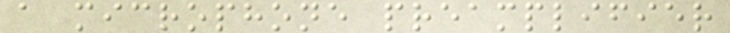a microphone preamplifier
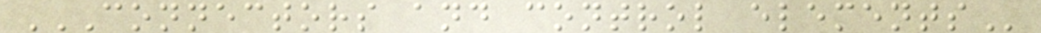CONNECTORS AND CONTROL ELEMENTS
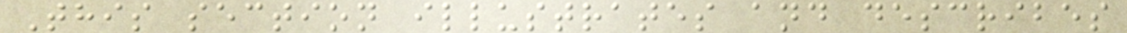This section illustrates and describes
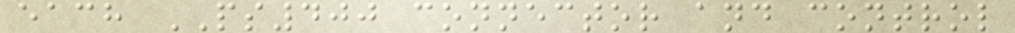each PS400 connector and control
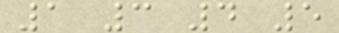1 3 4 5
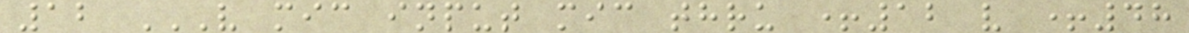12 V MIC INPUT MIC THRU +12 V +48
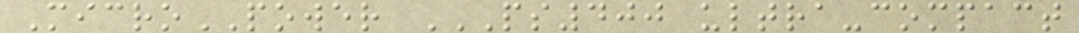MicroPOWER PS400 ULTRA-COMPACT
